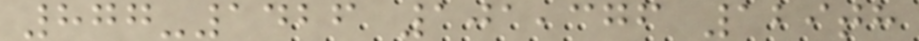877-1426 101,376 129th
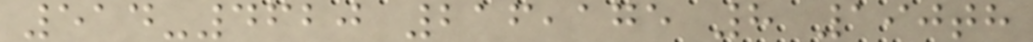514-4620 216,175 8 190th
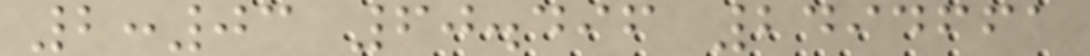2:03 60.496 2494661
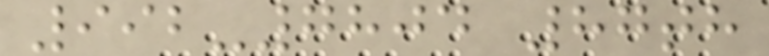992-7804 87th
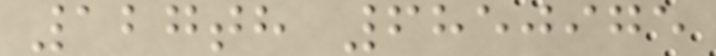127th 6850975
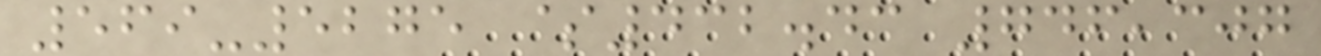569-5275 $432.43 746,307
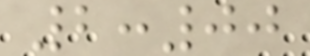2:00
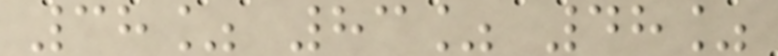38% 83% 48%
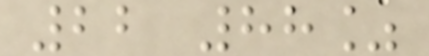22 88%
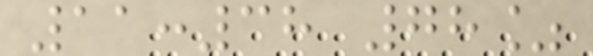11:38 78%
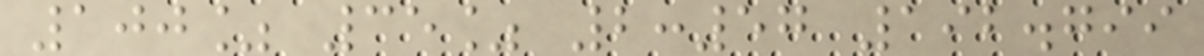100% 35% 2:57 192.799
